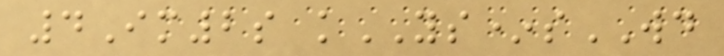4Im2s kYS*sWD
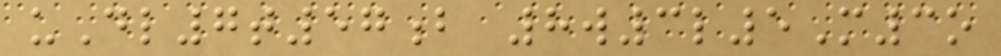uDl7t57b 8w3l5M3o
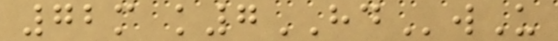72m k7HDwU
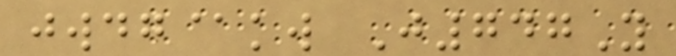jwdg@kw J747Y
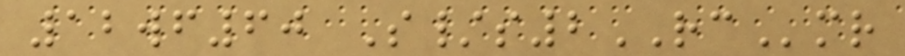12wf60 S/s2RCmr
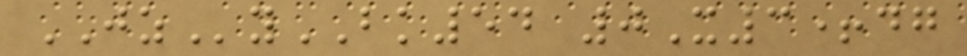JZyBK54 0X3+dg
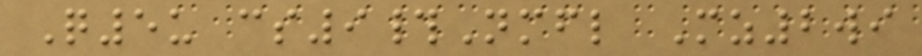Q5u cs9#Nmfl Mz2wi
